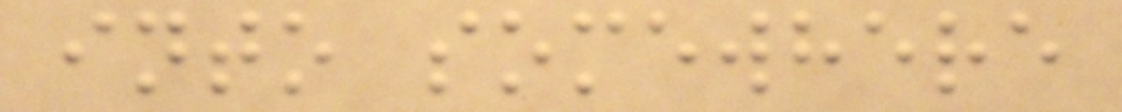into somewhere
